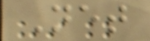Net
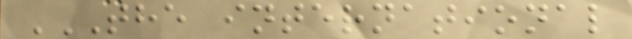THE INTERNATIONAL
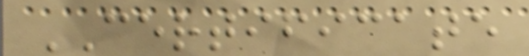CERTIFICATE
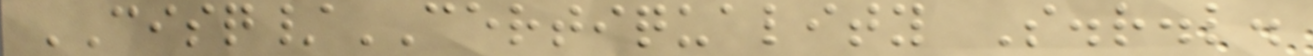CISQ/CERTIQUALITY S.r.l.
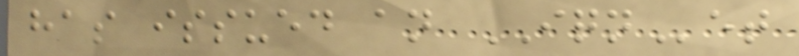has issued an IQNet
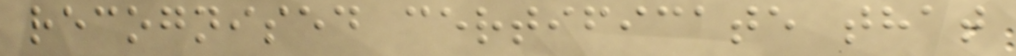recognised certificate that
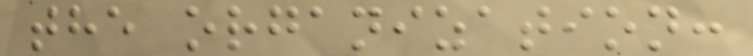the organization:
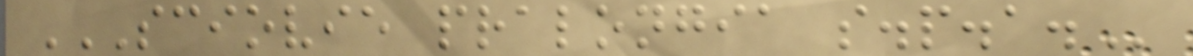SCIOVIE PRALONGIA S.P.A.
